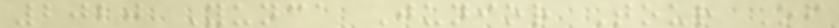2020 Yunca Junior Tour Of
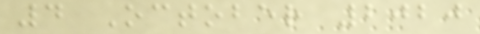4 October 2020
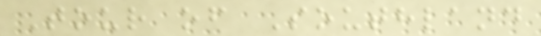Tour of Southland
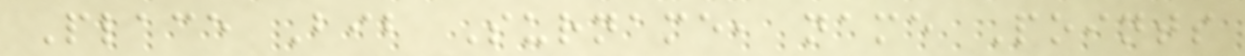Place Bib Surname, name Points
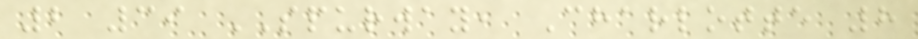2 39 SPURWAY, Charlotte 8
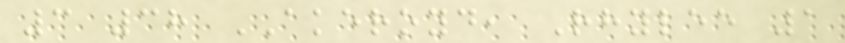3 38 AKEROYD, Rhylee 1
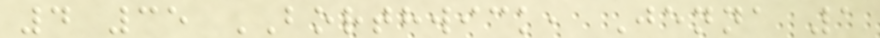4 35 BORTHWICK, Jenna 1
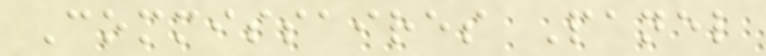Commissaires Panel
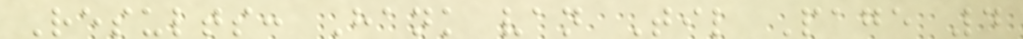Results: Hank van Til Page 4
